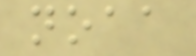noaa
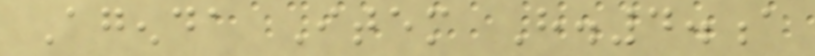Agenda Item H.4.a
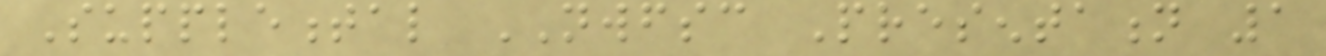Supplemental NWFSC Presentation 1
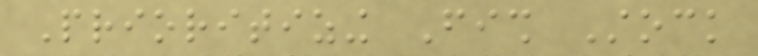Prioritizing Fish Stock
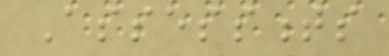Assessments
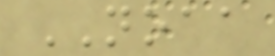NOAA
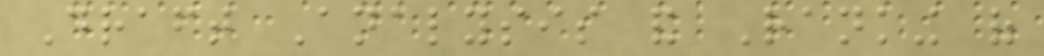Draft Analysis and Ranking of
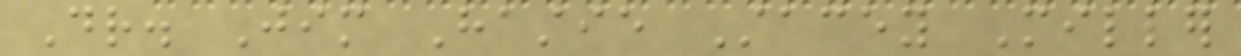Dr. Jim Hastie Stacey Miller
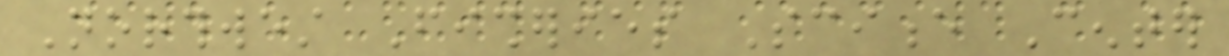Northwest Fisheries Science Center
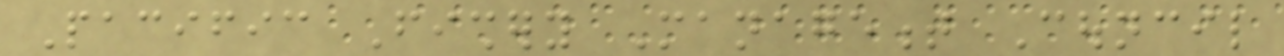Pacific Fishery Management Council
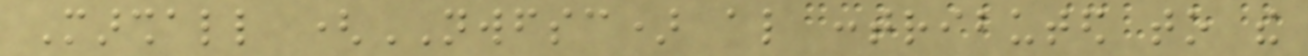Marshall (NWFSC) also contributed to the
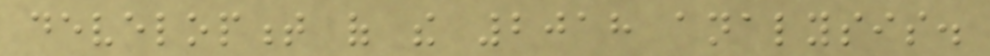development of the 2018 analysis.
